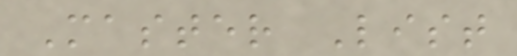Master List
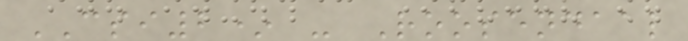CSI2* - Roosendaal
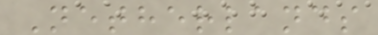Netherlands
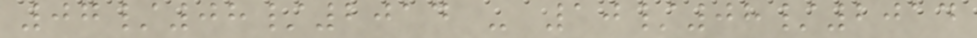07/08/2014 - 10/08/2014
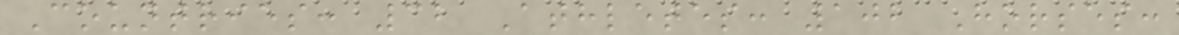Countries: 32 Athletes: 102 Horses:
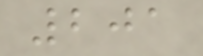201
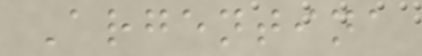Argentina
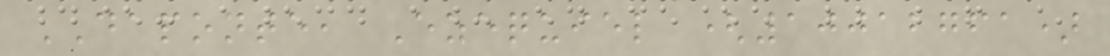DAPONTE, Ezequiel (10012761)
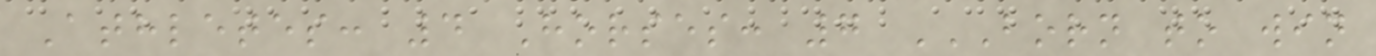Athletes: 4 Horses: 7 BORN TO WIN
